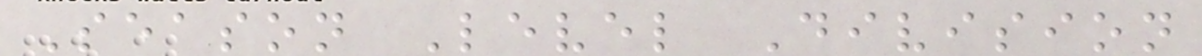Season Level Division
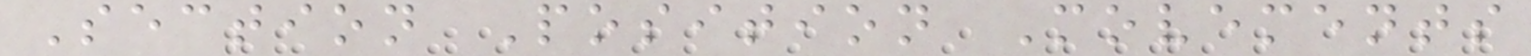Section Position Movements
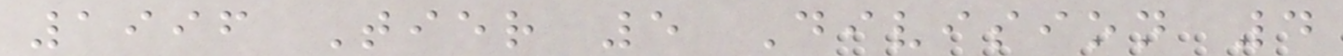1996 Tier 5 Division 4
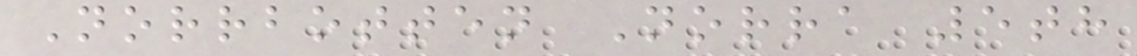Norrbotten Norra 5th
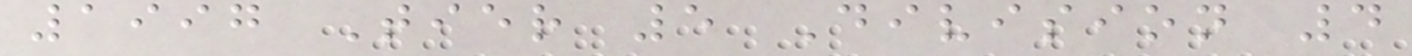1997 Tier 5 Division 4
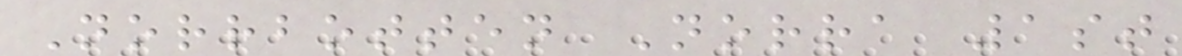Norrbotten Norra 1st
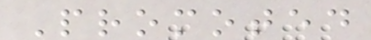Promoted
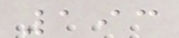193
